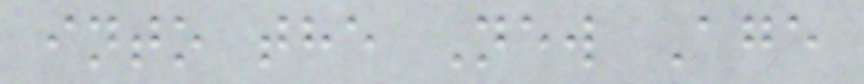into the New Age
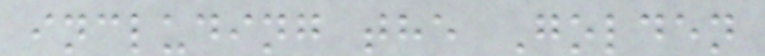including the Golden
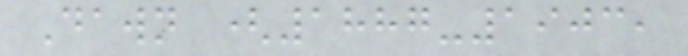Dawn (1887-1903,
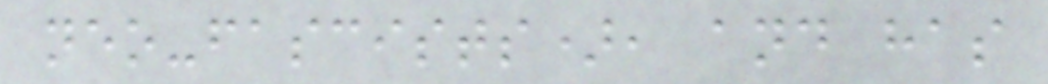neo-fascists), and has
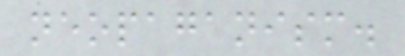neopaganism.
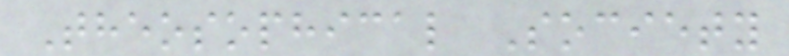Theosophical Society
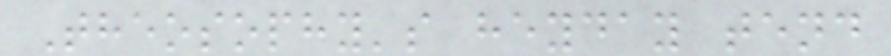Theosophy's heyday tend
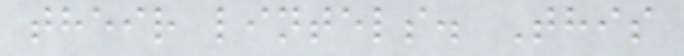their lintels. This
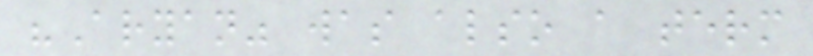"Aryan" was also a term
